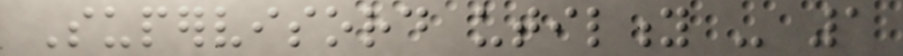Supervisord utility - 1
